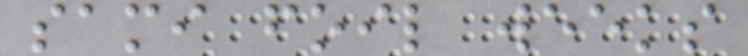sami foil weeks
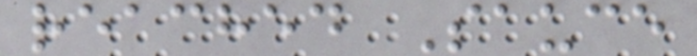reached Sauce
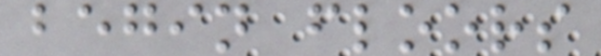begin floors
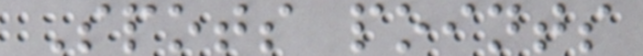Spots points
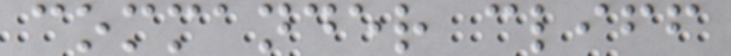commander cliff
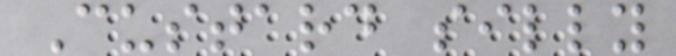Custard silly
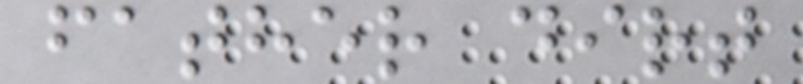father dirt
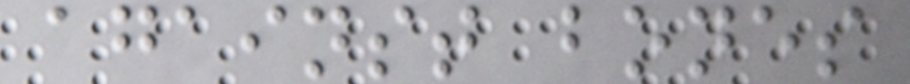against bones
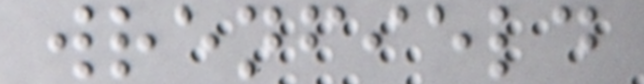wrenfield
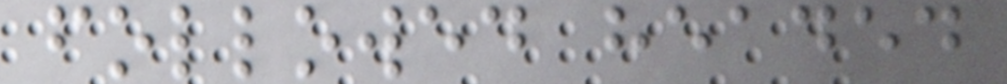followed headed
